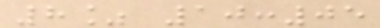8% 10:05
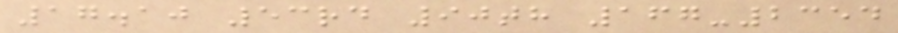17.10 53rd 90th 167-2354
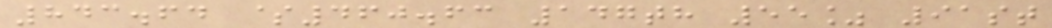843.64 $460.63 147th 55% 91st
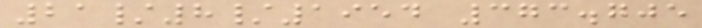21/8/1954 373.705
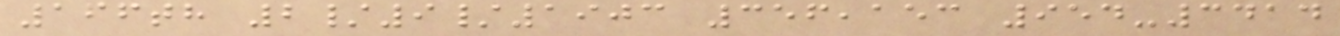166th 2/9/1903 356,153 954-3414
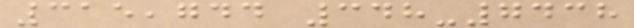315,744 348-7438
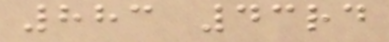883 43rd
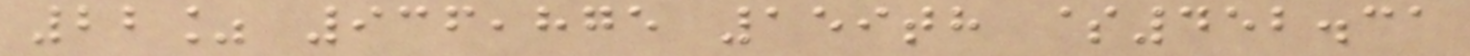22% 936,875 159th $452.31
